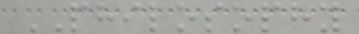PHILOSOPHY
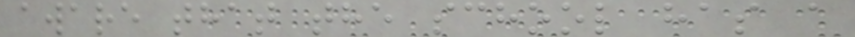aware that the school has a
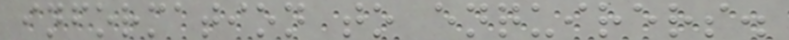information to enquirers.
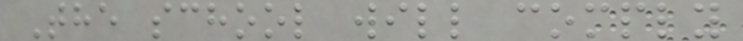The school will comply
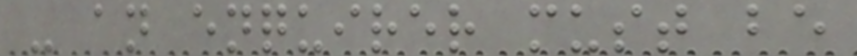- an enquirer must be
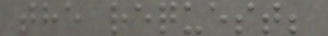the request;
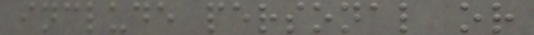include personal or
